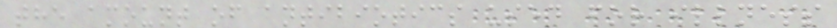the amount of antibiotics used for illness
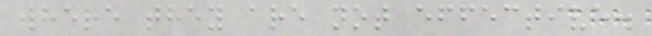where they are not effective.
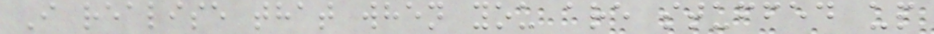I realise that when you are stuffed up
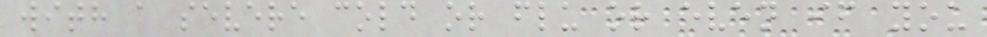with a severe cold or flu or even if you
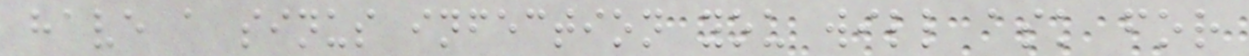have a sinus infection you will ask for
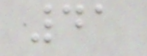41
